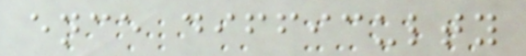ence difficulty
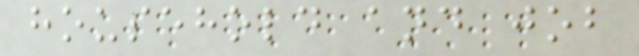household and job
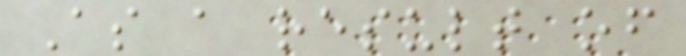As a result of
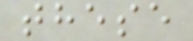these
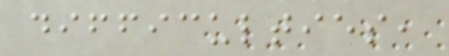difficulties,
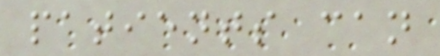patients can
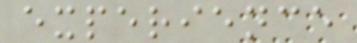experience
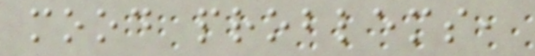mood problems,
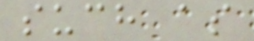such as
